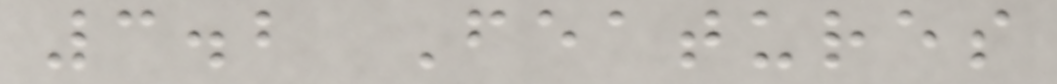3.2 Features
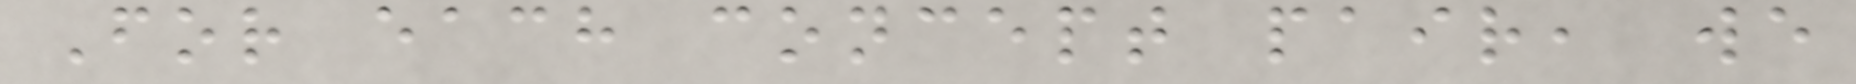For each concept pair, we
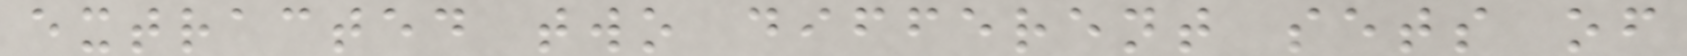extracted two different sets of
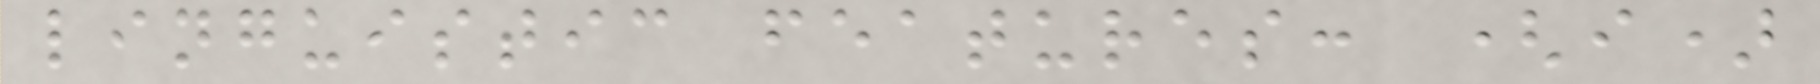linguistic features: (i)
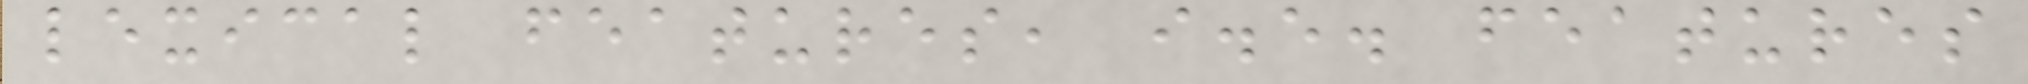lexical features, i.e. features
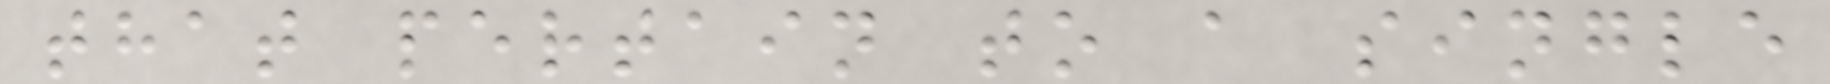that pertain to a single
